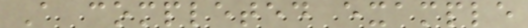A completed example
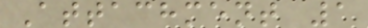Attachment 1
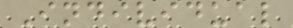Individual
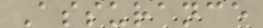Assurance
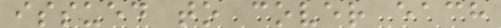issued to cover each
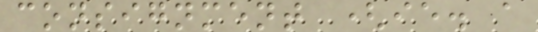consignment (ie. a
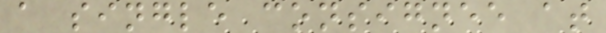a single consignee at
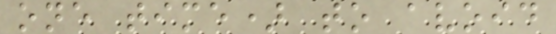one time) to avoid
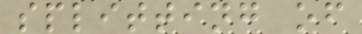splitting of
